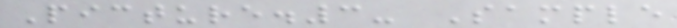Picture.3- Sample
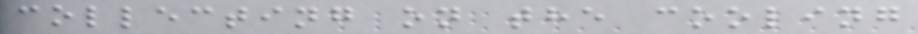collecting on the cooling
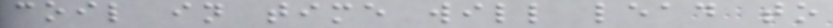coil in time will lead to
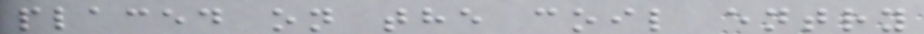placed on the coil entry
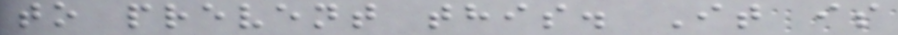to prevent this. It is
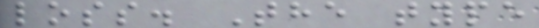loss. The type
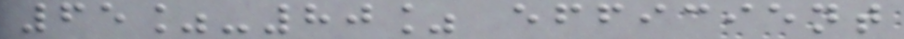65%-80% efficient
